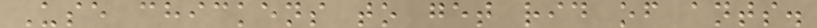Use chickens to get rid of ants.
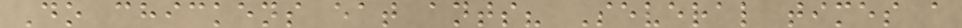Do chickens eat ants? Several times a
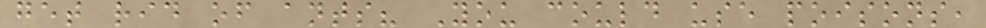get rid of ants? You could use poisons,
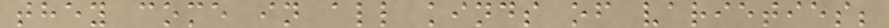they come in all kinds of varieties;
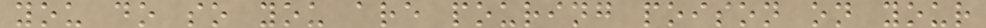you do so you are pouring poison on your
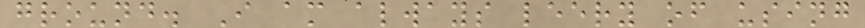ground. I am always leery of using
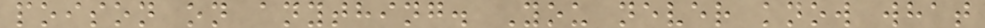poison on anything. You never know what
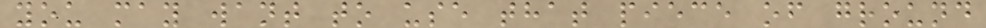you may want to use that piece of ground
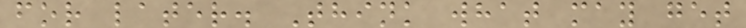for later. Think what may get
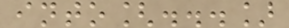into[...]
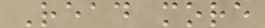Read more
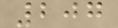207
